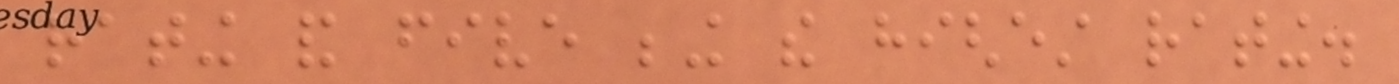rating and five being the highest rating.
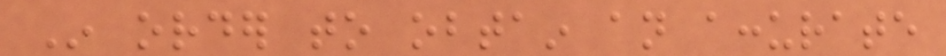In order to obtain an accurate
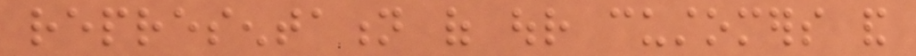representation of our customers and
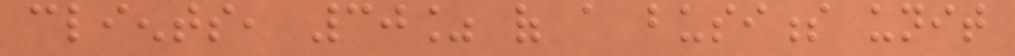clients, 30% of a business unit
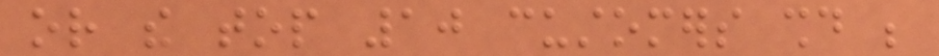or the top 10 customers should be
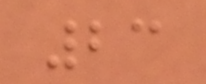23
